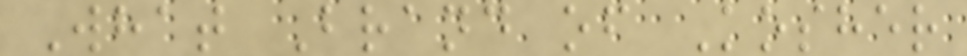What Brand of Kosher
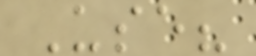Use?
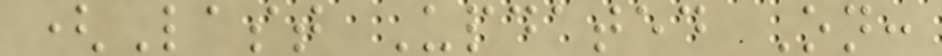(Last Updated On:
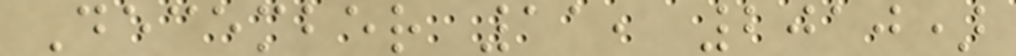December 11, 2010)
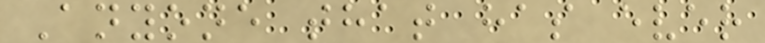Anyone that has ever
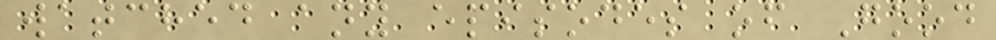watched any episodes of Good
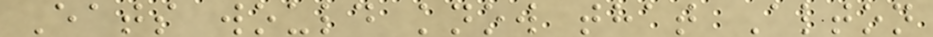Eats would know that Alton
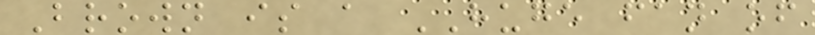Brown is a HUGE fan of
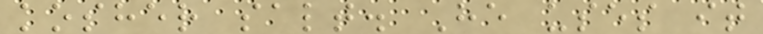kosher salt. He uses it
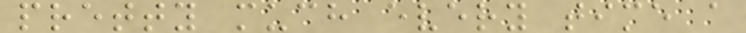pretty much every time a
